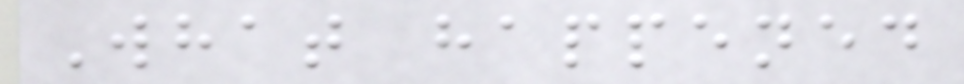What happened
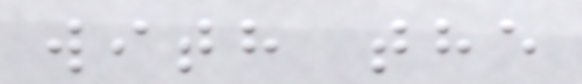with the
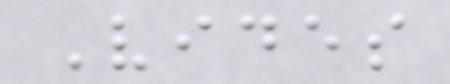Vides
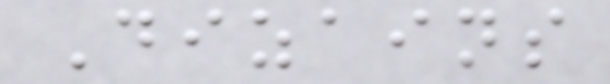Dizains
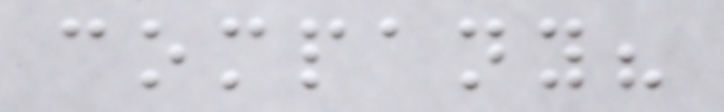company?
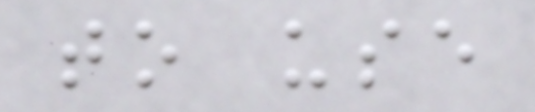to use
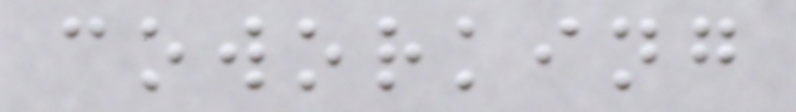coworking
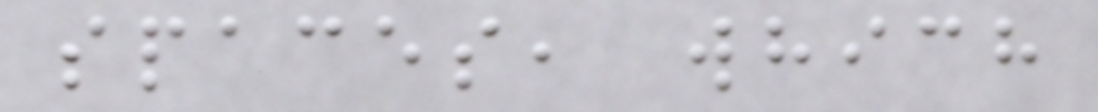spaces, which
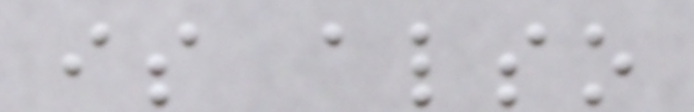is also
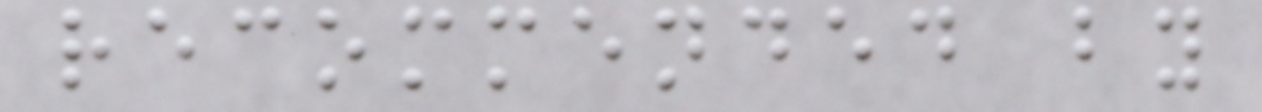recommended by
